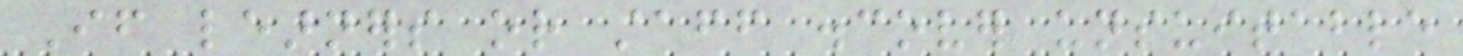If learners or staff discover unsuitable
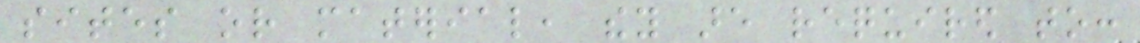sites or material, they are required to:
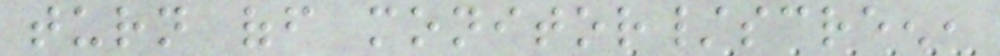turn off monitor/screen,
